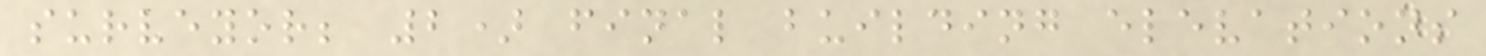surveyor; 2) final building elevations
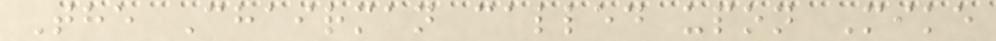The Chairman called upon Mike
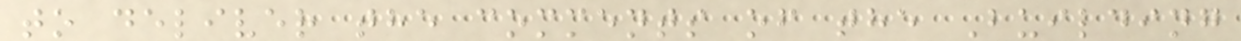to deliver the comments of the Building
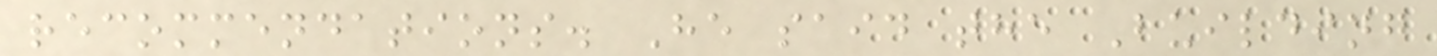recommendations. He said the Building
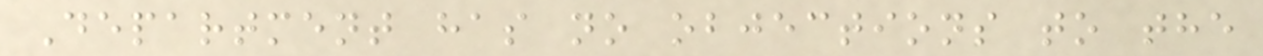Department has no objections to the
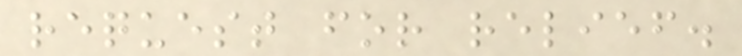request for relief.
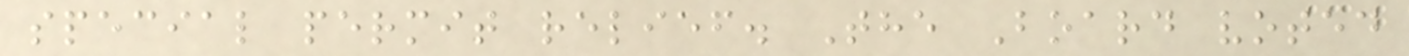special permit relief. The Board voted
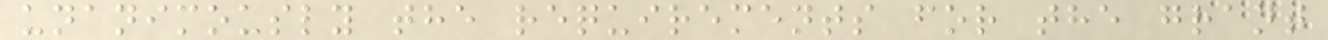unanimously the requirements for the grant
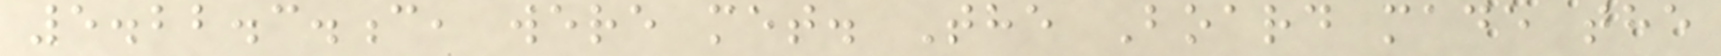5.22.3.c, were met. The Board made the
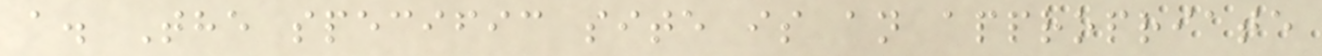a. The specific site is an appropriate
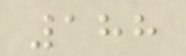188
